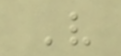V
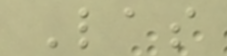Las
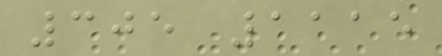305 1115
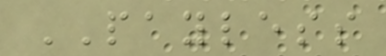PAYLESS
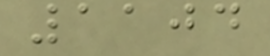1104
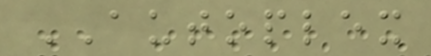AUTOPLEX
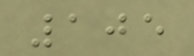105
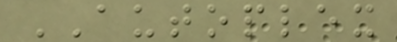AUTOPLEX
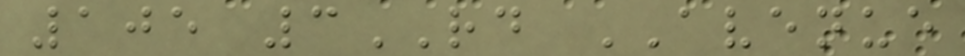105 3RD AVENUE
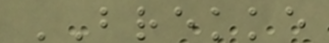BREKKE
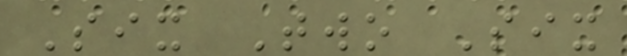Six Two Six
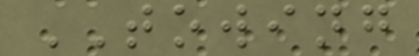TOWING
